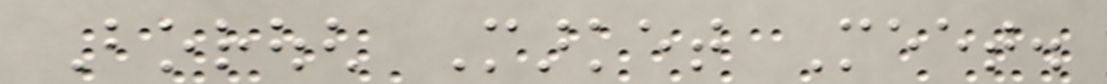Borough Market Meet.
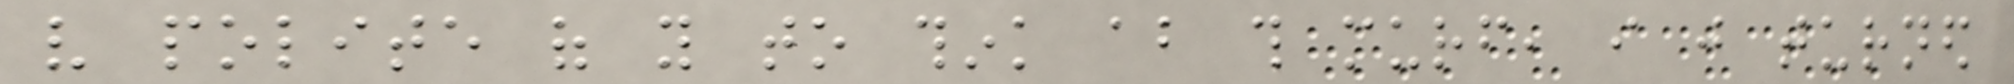very polite of you to think about this murf, i just turned
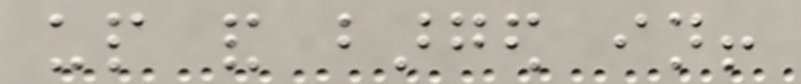up and barged in!
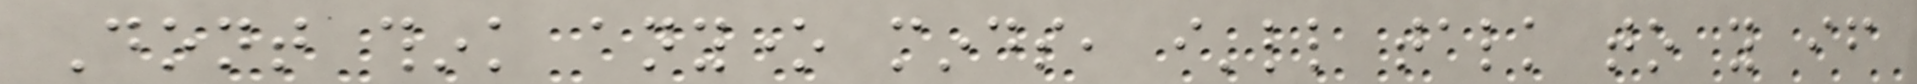Dont think anyone minds, i'll talk to you if
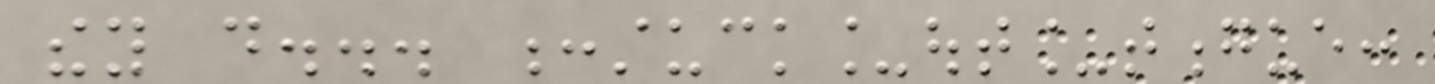they do... :stuck_out_tongue:
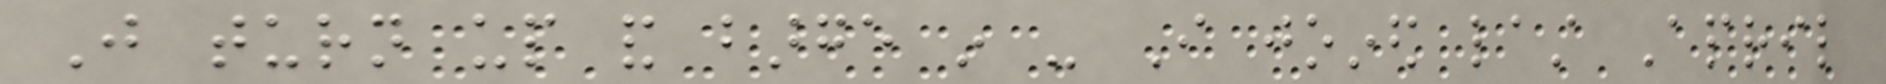Just turn up and barge in - I joined last April
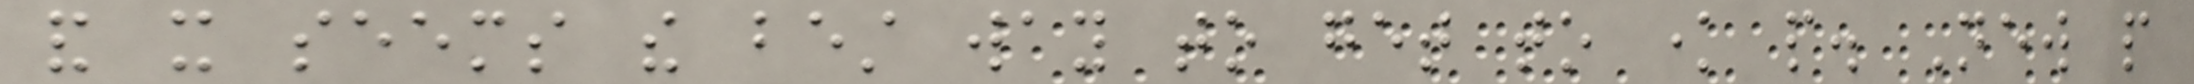and it seems the best way to get to know people. New people
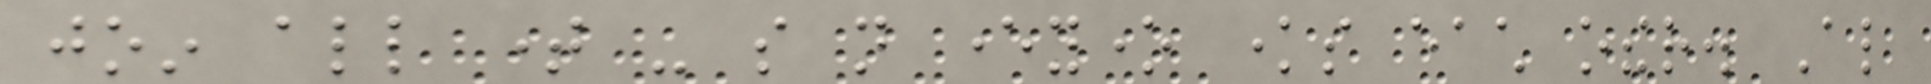join all time - so not everyone knows each other. Also
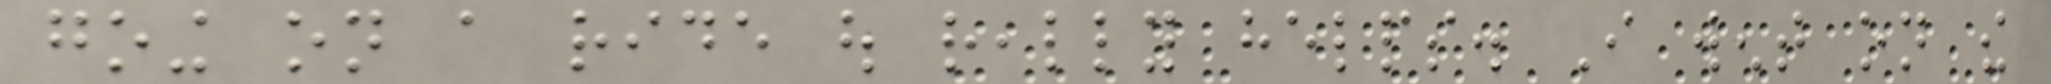going on a ride out really helps. I went on the
